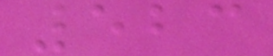523
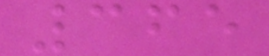365
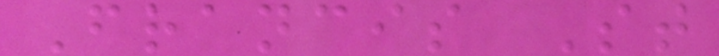Francis St
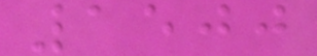1500
